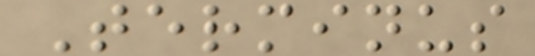Terminus
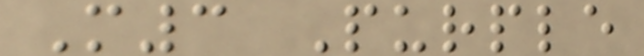M3 Purple
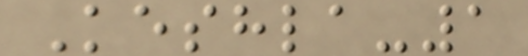Keshla-1
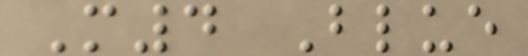M4 Blue
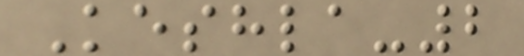Keshla-2
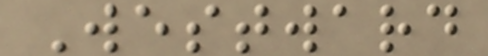Westward
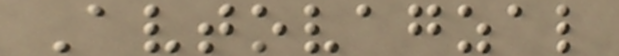Avtovagzal
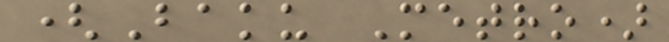(Baku Metro)
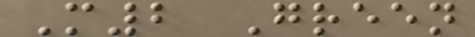M2 Green
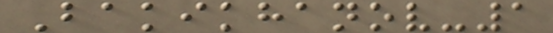Bakikhanov-1
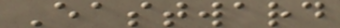Eastward
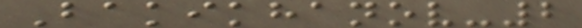Bakikhanov-2
